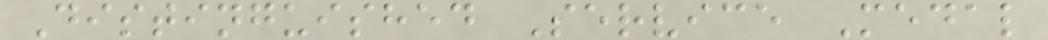Distinguished Service Medal
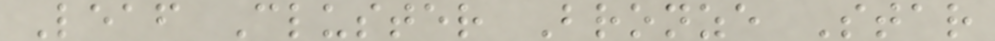Leaf Cluster Bronze Star
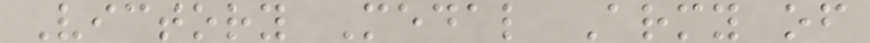Victory Medal Army of
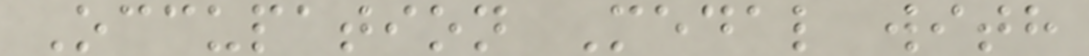Occupation Medal with
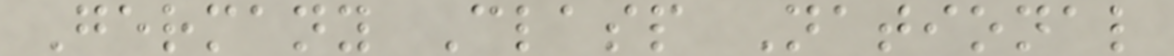Germany Clasp National
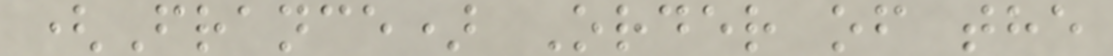(France) Order of the
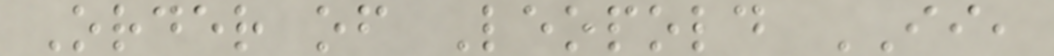Order of Leopold II,
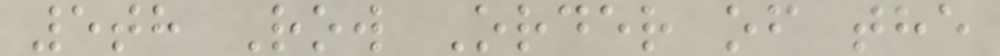5th Row Order of the
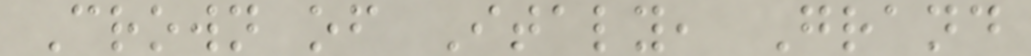Crown of Italy, Grand
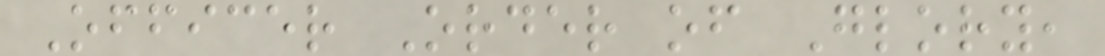Officer Order of Glory,
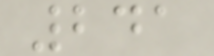241
